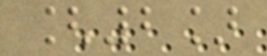[2]
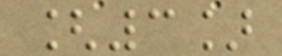[3]
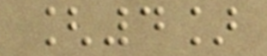[4]
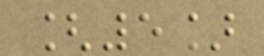[5]
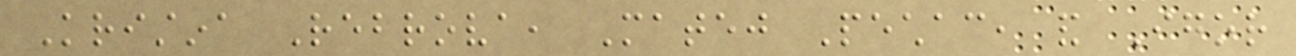Kristina Rebrova, Matej Pechac, and Igor
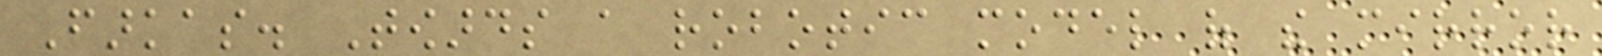Farkas. Towards a robotic model of the mirror
